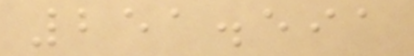251.591
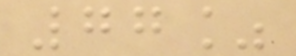77%
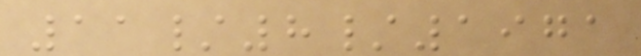11/8/1971
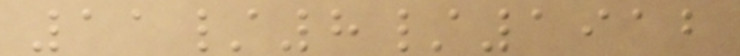11/8/1912
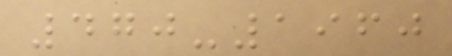470-1960
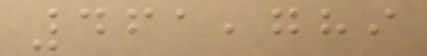461,789
